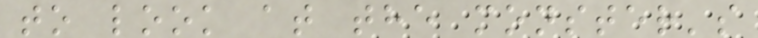to look at the monster's
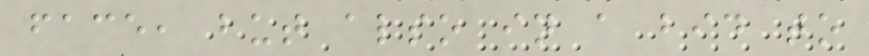face, but also in a bid to
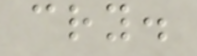cry.
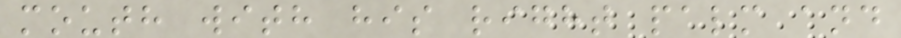mouth with his right palm and
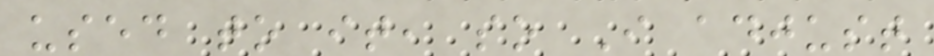used to it, so I adjust
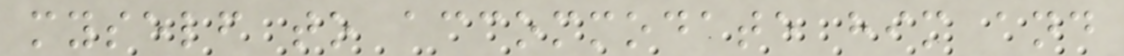myself to accommodate him and
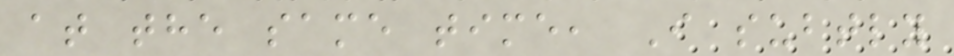at the same time, I subtly
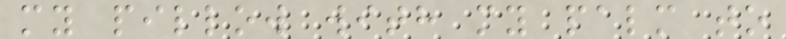my pillow with my palm to
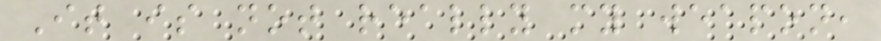It is not really my weapon,
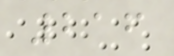216
